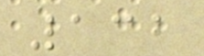132
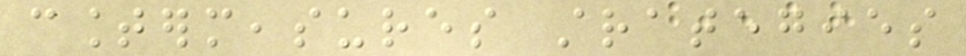countermeasures strategies
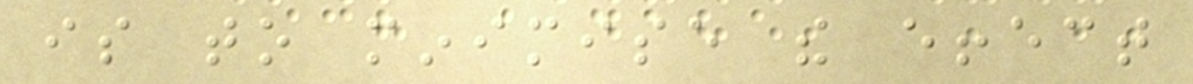is to minimise the effect
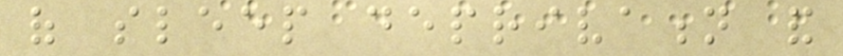of sleep deprivation and
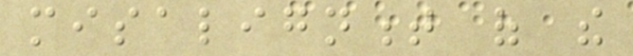misalignment of the
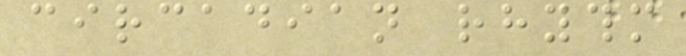circadian rhythm
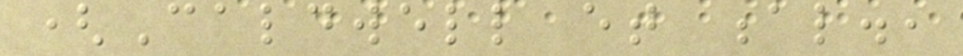(Caldwell et al.,
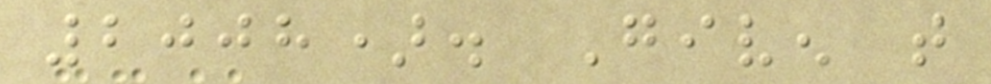2008). Given that
